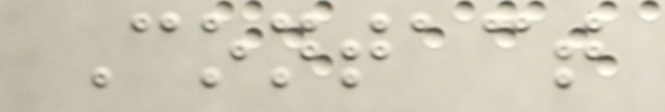Contact
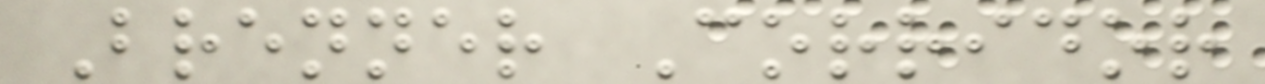Brenner Corridor
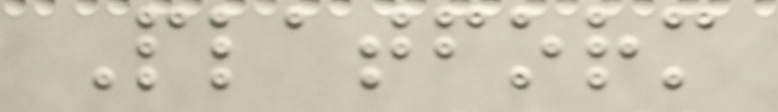Platform
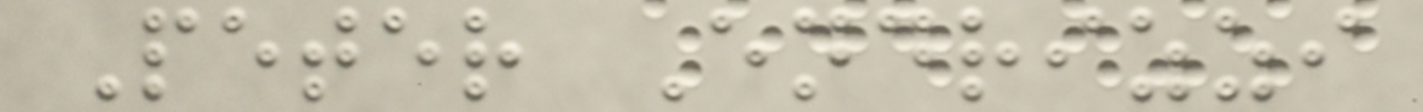Peter Endrizzi
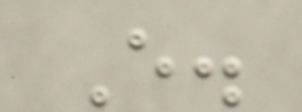E.
